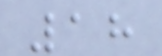18
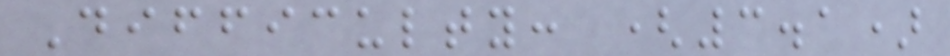Difficulty: (3.1)
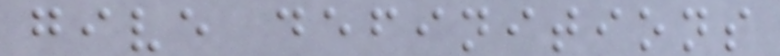give definitions
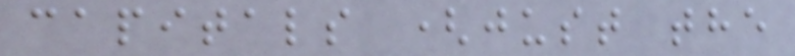capitals (just the
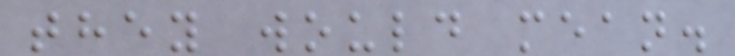they would mean.
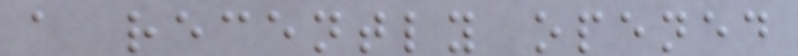a recently opened
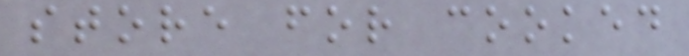store for cooked
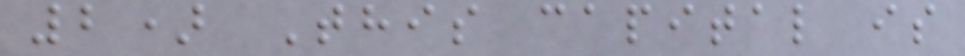2) This capital is
